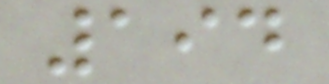194
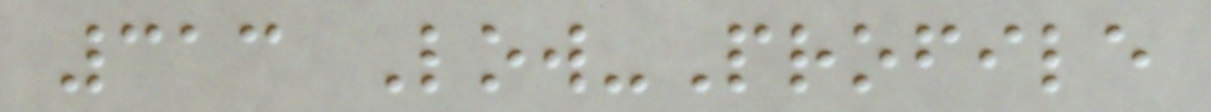313 Low-Profile
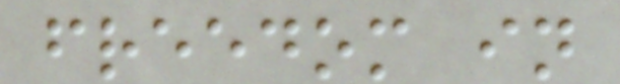freedom in
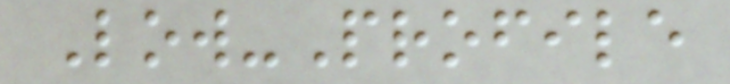Low-Profile
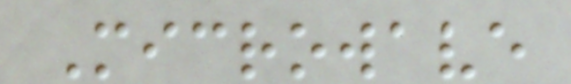Microwave
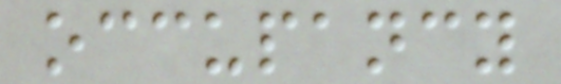occupancy
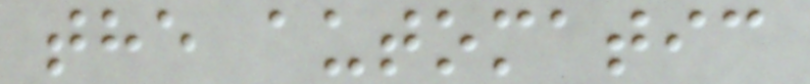the automatic
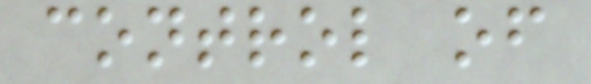control of
